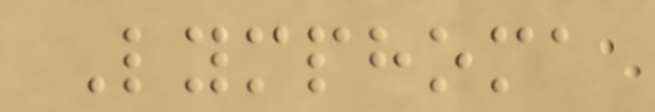Lymphoma
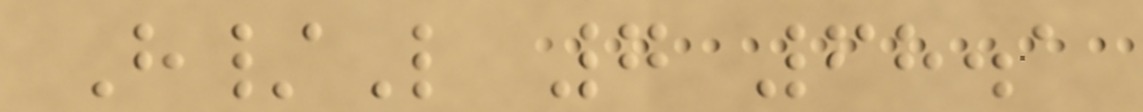H/L 7 68.1
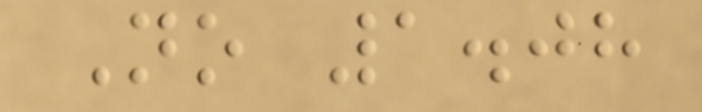No 1.08
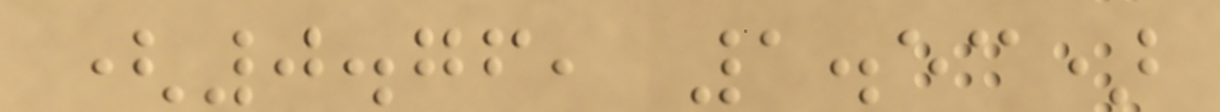(0.76, 1.53)
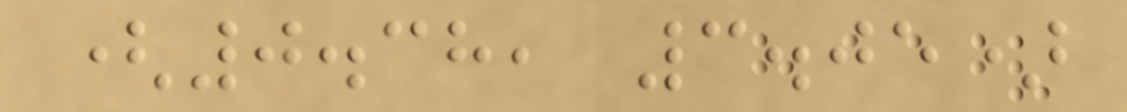(0.38, 3.05)
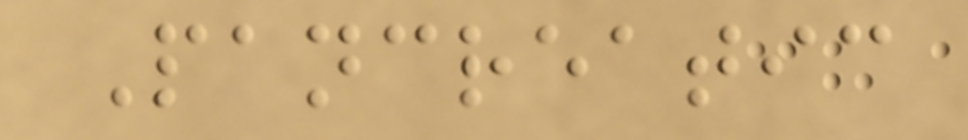Pancreatic
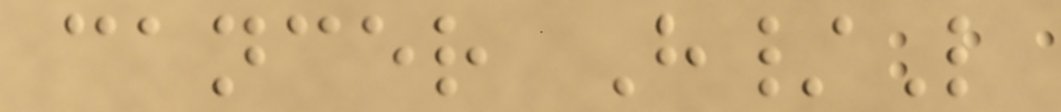cancer H/L
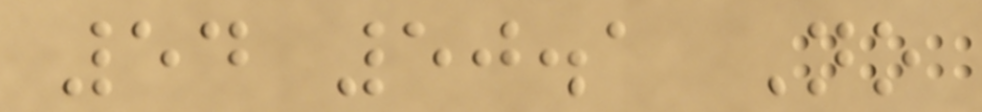54 50.1 No
